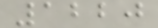1220
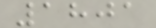1801
